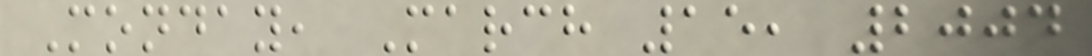Monday, March 15, 2004
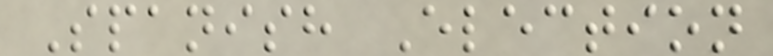Spanish Election
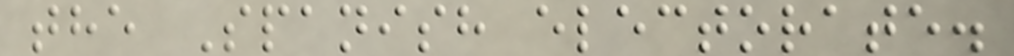the Spanish electorate.
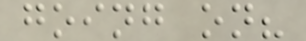going on?
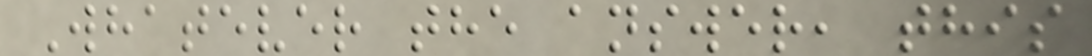Whatever the answer, this
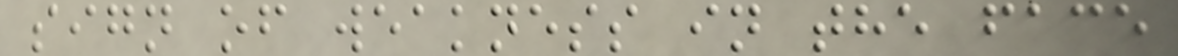sign of weakness in the face
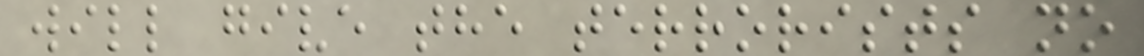will give the terrorists no
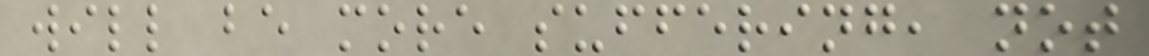will be more suffering, not
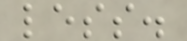less.
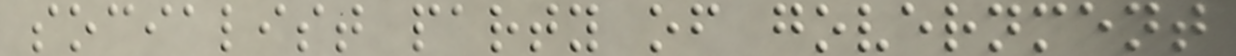socialist party of government
